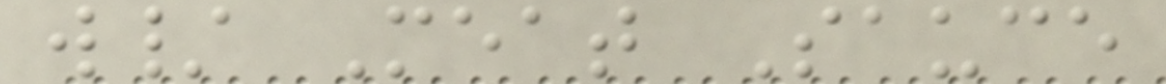w/ Meat Sauce
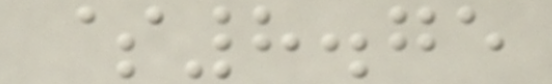$8.75
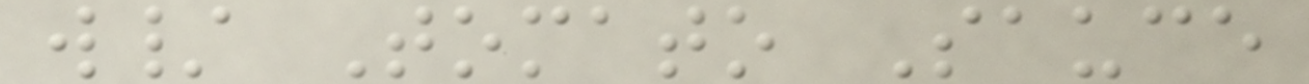w/ Tomato Sauce
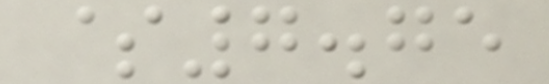$7.75
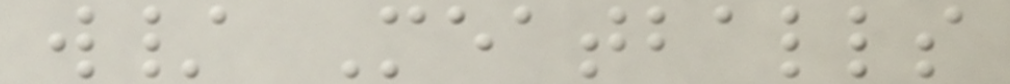w/ Meatballs
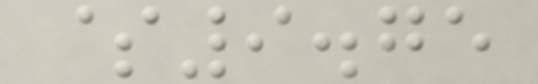$9.75
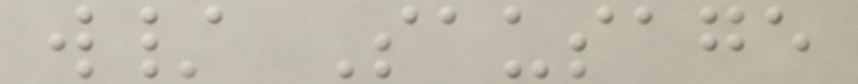w/ Sausage
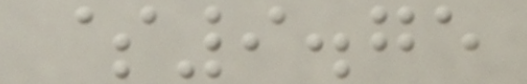$9.75
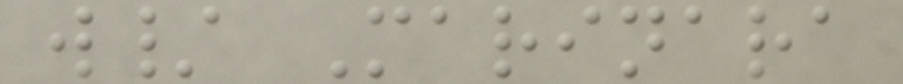w/ Marinara
